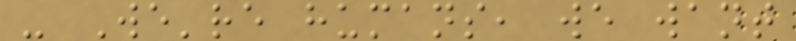- We're humans, we want
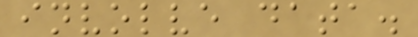involve data.
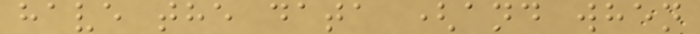have the data (and when
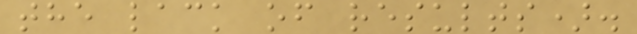the lack of results).
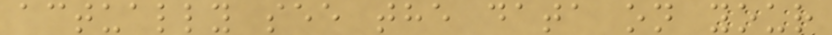actually see the data on your
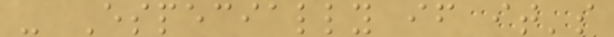- Especially if it's
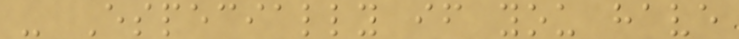- Especially if you have
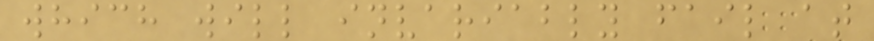which will invariably fail at
